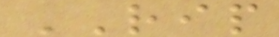RIP
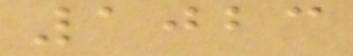1023
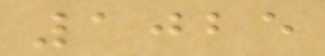1025
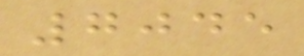7045
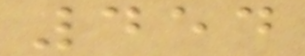454
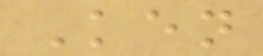Ken
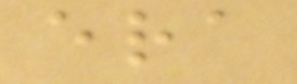era
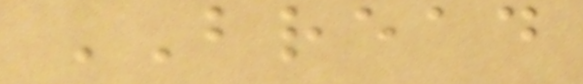BREAD
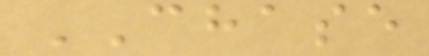CHASE
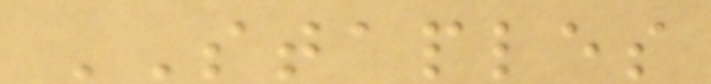STAPLES
